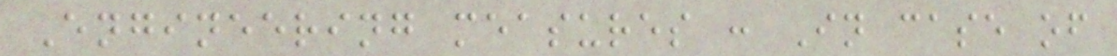Engineering measures : In case of
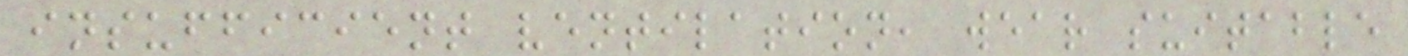insufficient ventilation, wear suitable
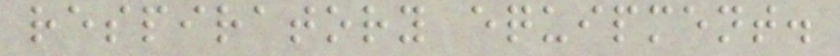respiratory equipment.
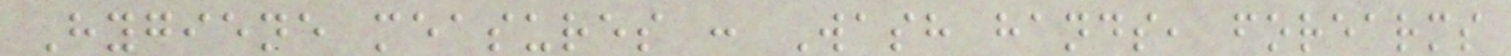Hygiene measures : Wash hands, forearms
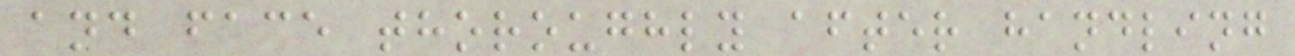and face thoroughly after handling
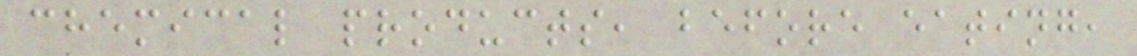chemical products, before eating,
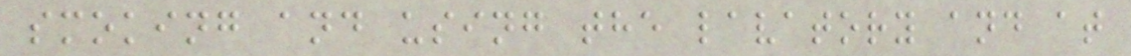smoking and using the lavatory and at
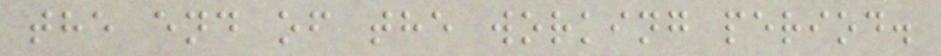the end of the working period.
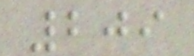209
